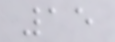15
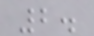2.
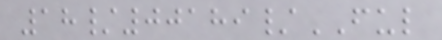18/00189/FUL
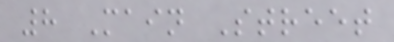8 Main Street
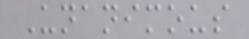Unanimous
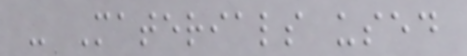- Materials used
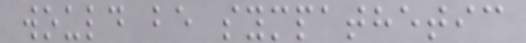would be sympathetic
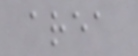area
